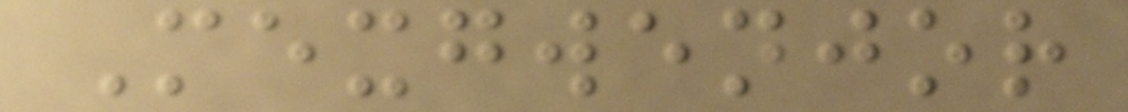Mexgwenjor
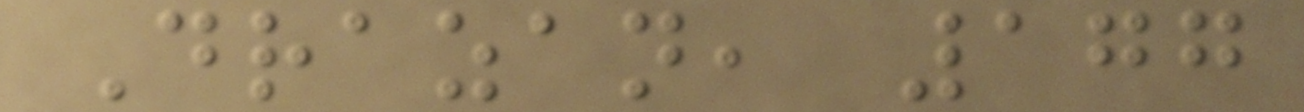Drazan, 177
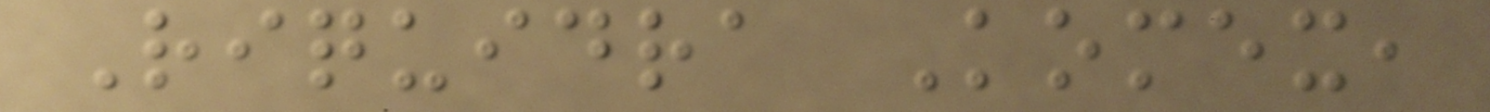Riquidra Komex,
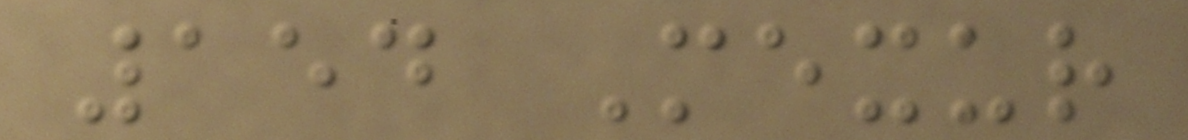154 Mexur
